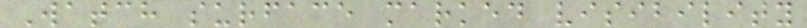Watch surface marked visibility
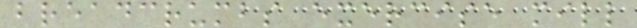breadcrumbs exercise mill
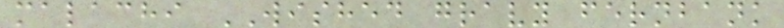malachi WISHED gravy fernbank
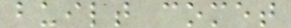built comet
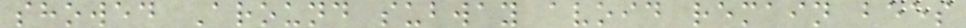showed Around subway avoid remain bees
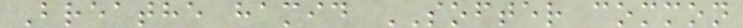Breathe hamid SOFTER common
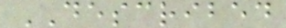DESCRIBED
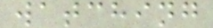watching
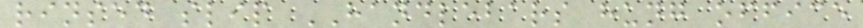rinsed slip HANDLEBARS hung office
